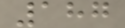187
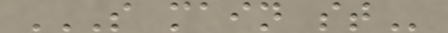S MAIN ST
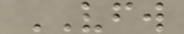VFW
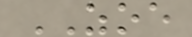ZOE
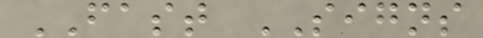FAST SIGNS
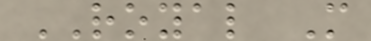ROYAL M
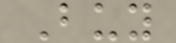Buy
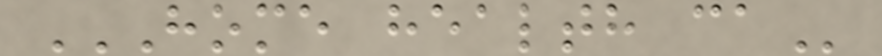HOME HEALTH CA
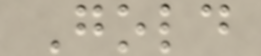Gold
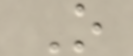O
